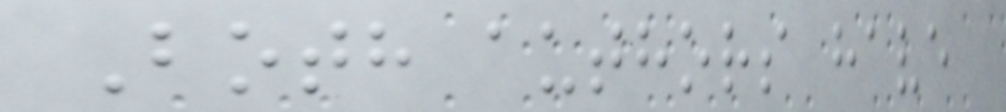Both authors have
